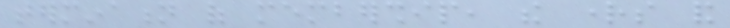termination of membership, the rights and
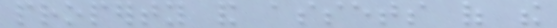property and assets of the
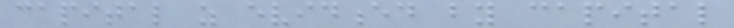capital as evidenced by capital
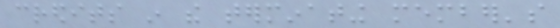credits in the terminating member's
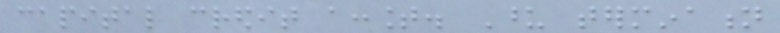capital credit account. Upon termination
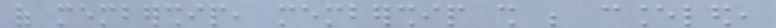of membership, membership shall be canceled,
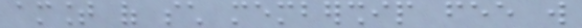amount of such membership fee will
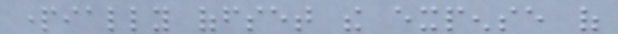partially offset the expense of
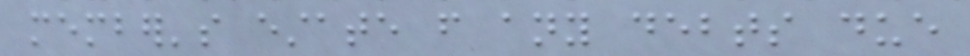member's estate from any debts due
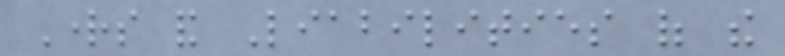Rights and Liabilities of the
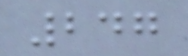247
